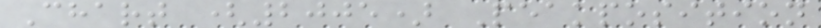Chart (2005) Peakposition
